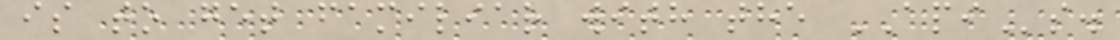is to get familiar with the APIs.
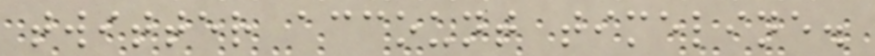twitter account timeline.
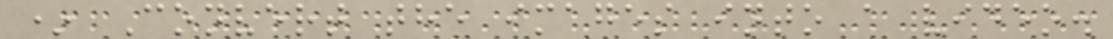* Convert the images into a video.
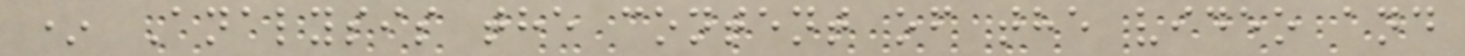* Analysis the content of the video and
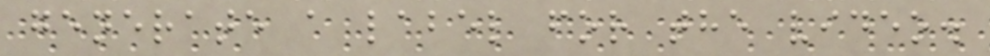generate a label for the video.
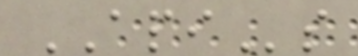APIs
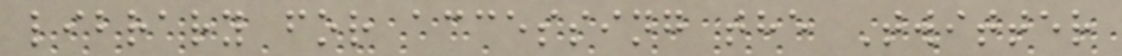library for accessing the Twitter
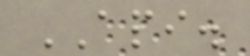API.
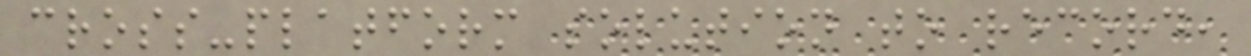cross-platform solution to record,
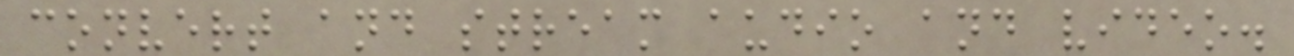convert and stream audio and video.
